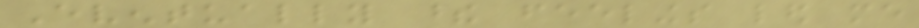Eventually these feelings led me
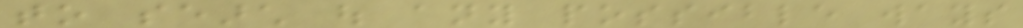to search out any possible ways
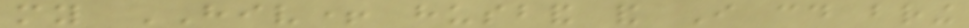my HIV+ husband and I could bring
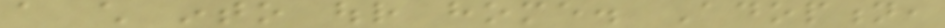a child into our home. Adoption,
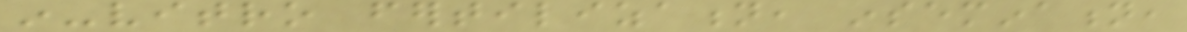in-vitro fertilization, insemination,
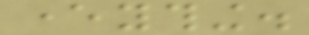everything.
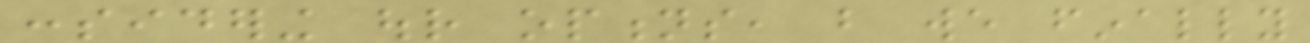considering our options, but we finally
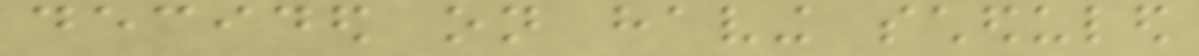decided on having scheduled
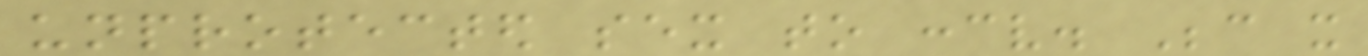unprotected sex to conceive. Because it
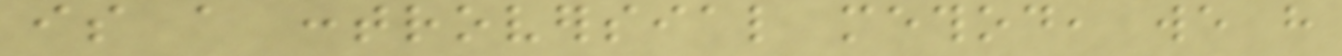is a controversial method, we have
